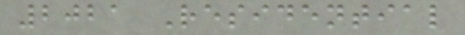2021 Residential
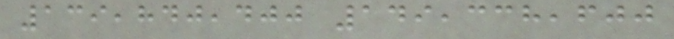139,840,400 149,338,600
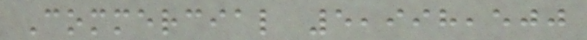Commercial 5,998,500
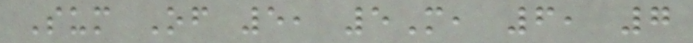Sum Of 5, 5M, 6, 7
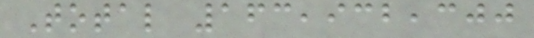Total 163,932,300
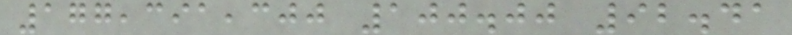177,391,300 100.00 92.41
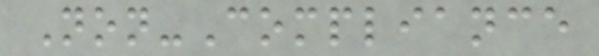Non-Compliance
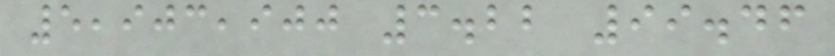5,903,900 3.22 99.46
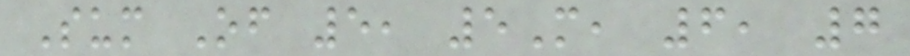Sum Of 5, 5M, 6, 7
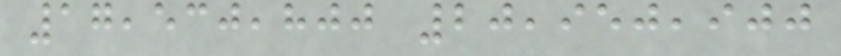17,530,800 20,950,900
